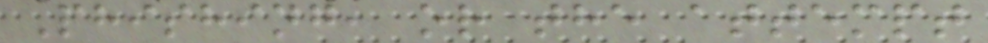Phishing, or the attempt
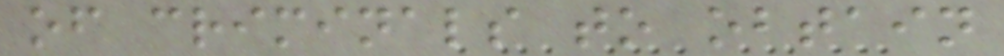of criminals to obtain
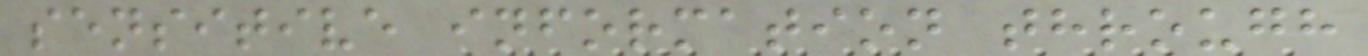sensitive information through
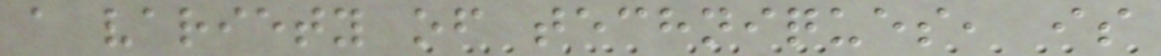a variety of techniques, is
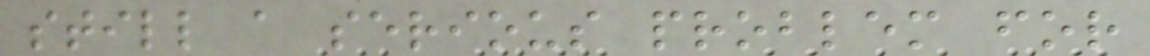still a serious problem for
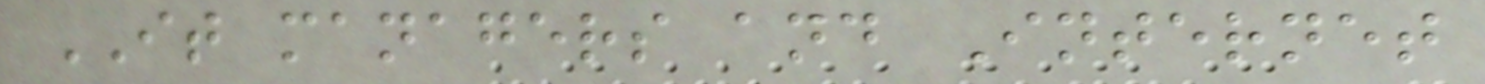IT managers and Internet
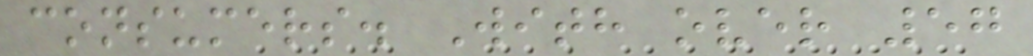consumers. With over 57
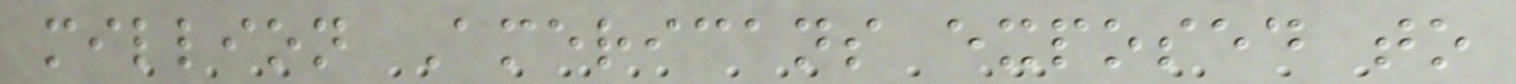million Americans exposed to
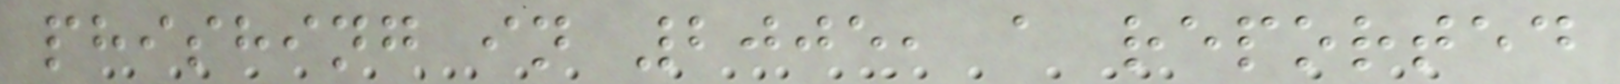phishing in 2005, a reported
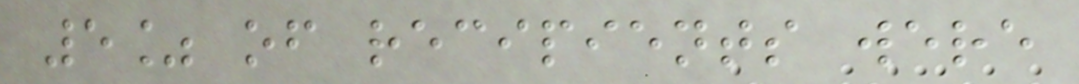5% of recipients were
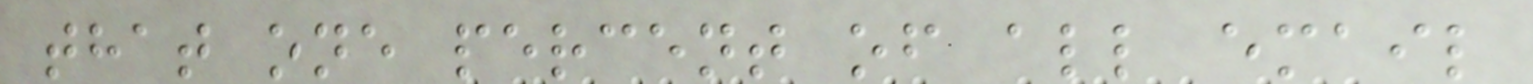that one percent of all email
